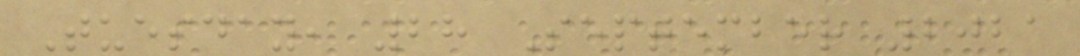Tuesday, 28 September 2021
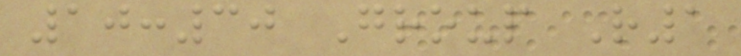10:30 Group R1
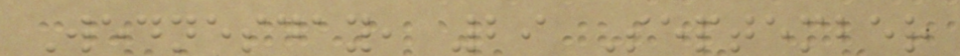Wednesday, 29 September
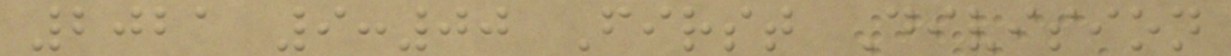2021 9:00 First Division
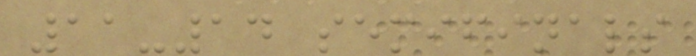11-14 semifinals
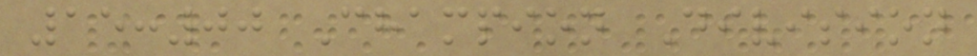15:00 Champion Division
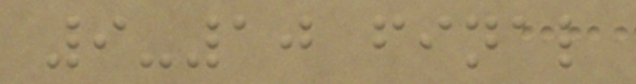9-10 final
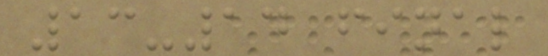13-14 final
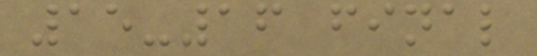15-16 final
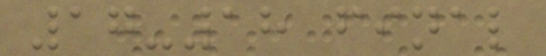17-18 final
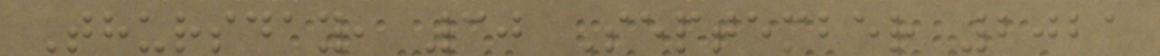Thursday, 30 September 2021
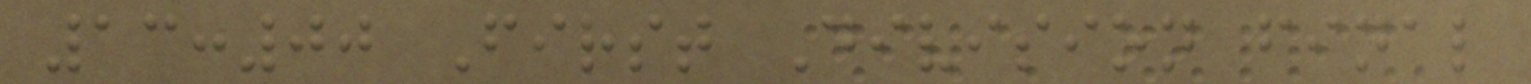13:00 First Division final
